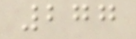277
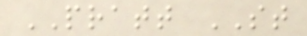PRATT ST
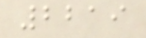2219
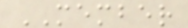MEMBER
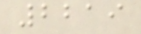2219
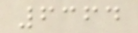6364
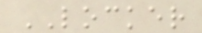LOCKER
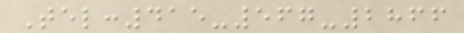Tel:415-567-2866
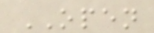OPEN
